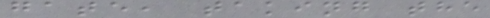gate, taking the
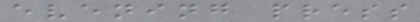evening press
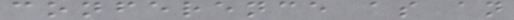conference as an
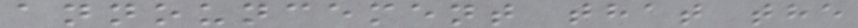announcement that the
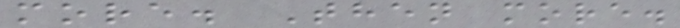more. Then more.
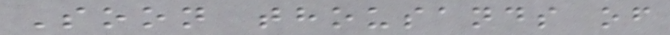Soon thousands of
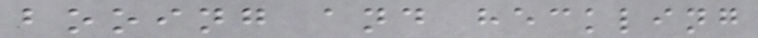booing and heckling
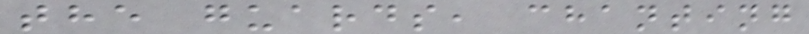the guards, chanting
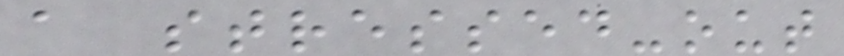a stressed-out
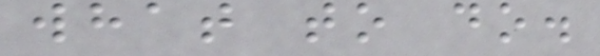what to do.
